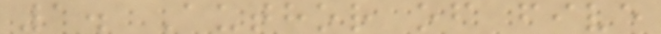1. Author of five
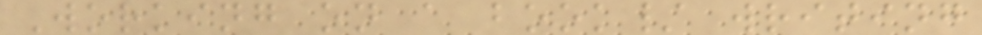Working on a book/ writing
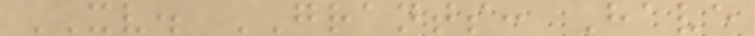XV. GRANTS: Have
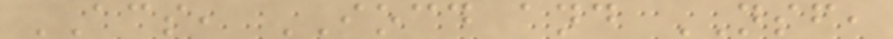ACS, IOCD and NSF,
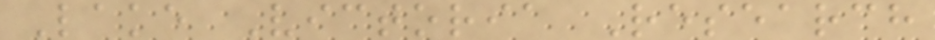Lake Victoria Research
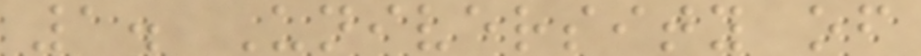1. University of
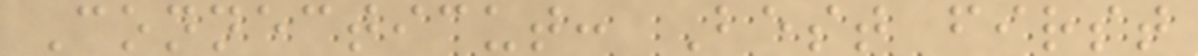Connecticut: Best first
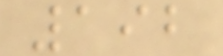192
